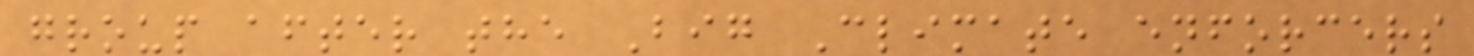group after the Big Climate enforcers
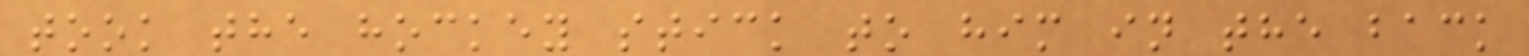took the hockey stick to him in the back
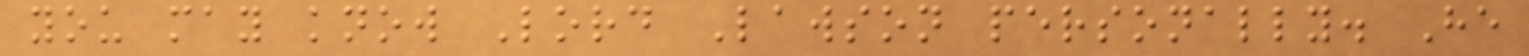you may know Lord Lawson personally. He
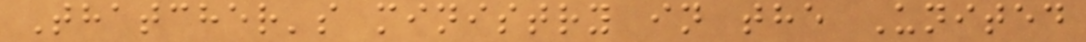Thatcher's ministry in the United
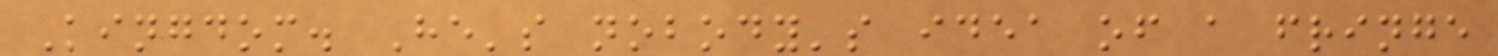Kingdom. He's nobody's idea of a fringe
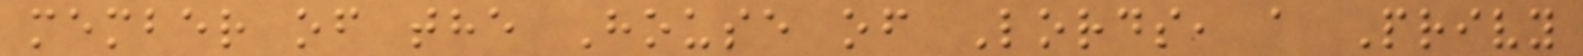member of the House of Lords, a Privy
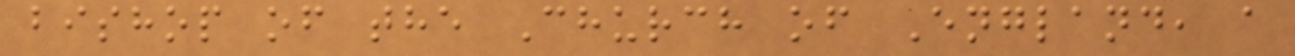bishop of the Church of England, a
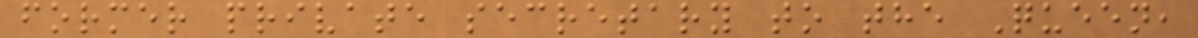former private secretary to the Queen,
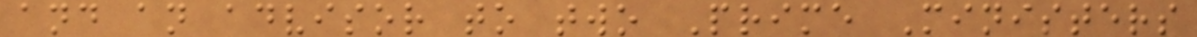and an advisor to two Prime Ministers
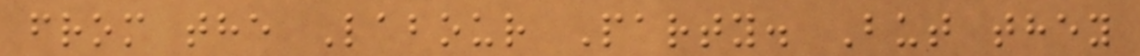from the Labour Party. But they
